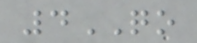4QO
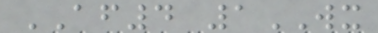AF4 1WX
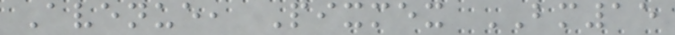Avenue, Pixmex BM15
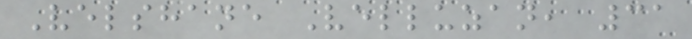Velshane Velluzan, 31
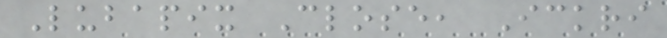Lubapix Close, Ickri
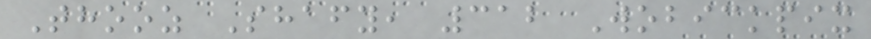Thooz Shafy, 312 Wobickpix
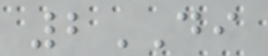2DI
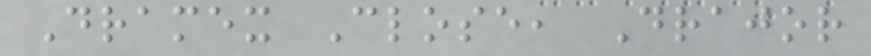Dramex Close, Drajor
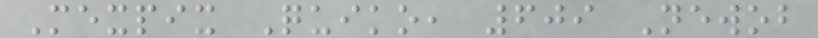Mexpix Quiko, 609 Newob
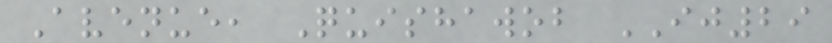Avenue, Quishawob IJ29
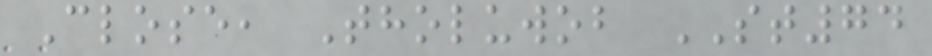Close, Tholuwob ST74
